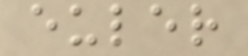euler
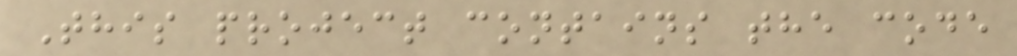This project contains the code
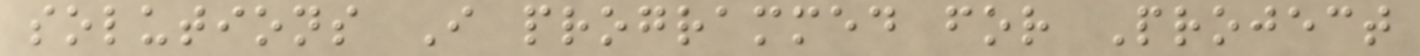solutions I programmed for Project
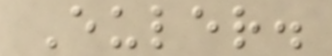Euler.
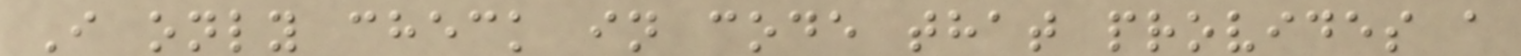I only check in code that provides a
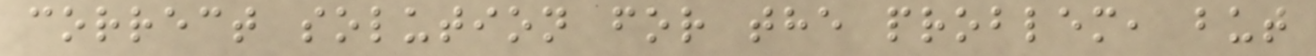correct solution for the problem, but
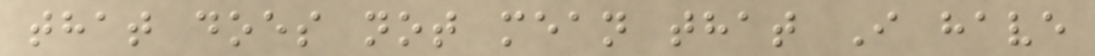that does not mean that I have
